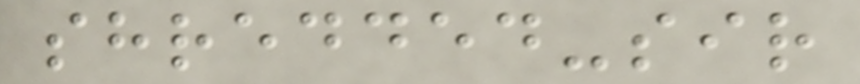shredded-sir
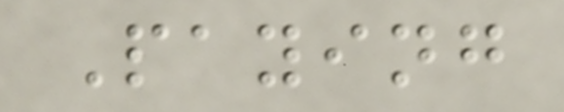Paying
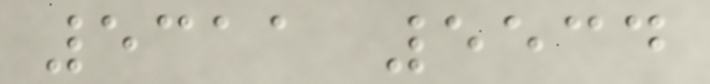5311 5534
